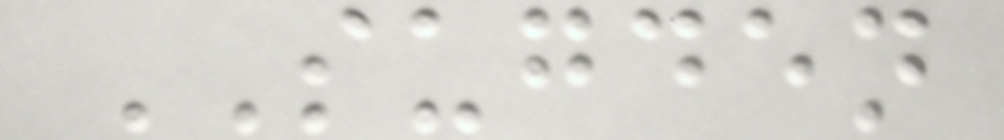SUGDEN
